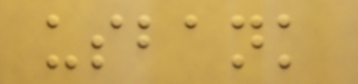usbank
